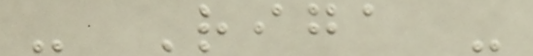- Riga -
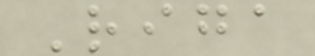Riga
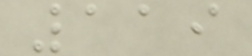119
